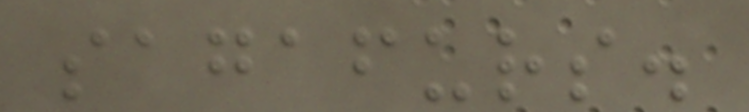sagafurs.
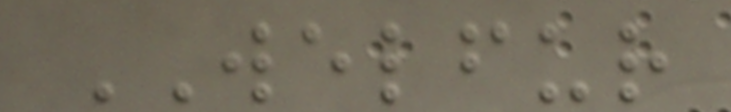WELFUR
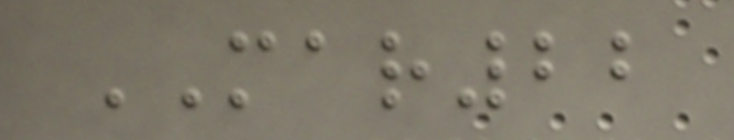MAR22
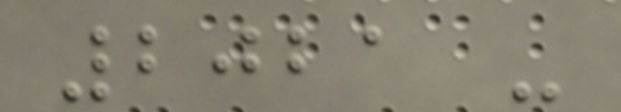2021 -
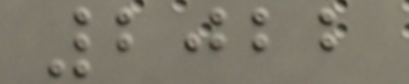2022
